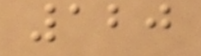120
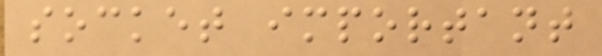socket important
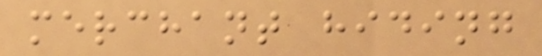merchant hiding
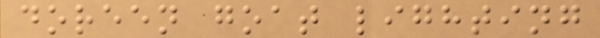doreen goat lighting
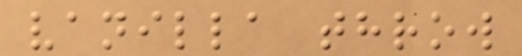vanilla throw
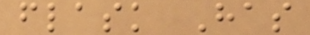flask Has
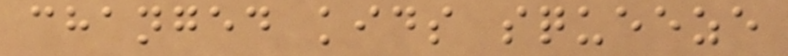changed kids squeeze
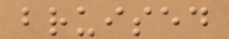bruised
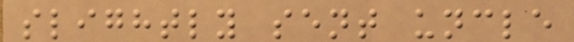slightly sent uncle
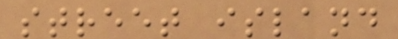street island
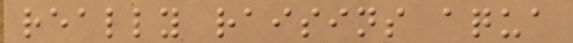really raisins aqua
